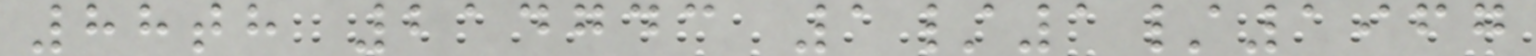88th 214743 1/1/1967
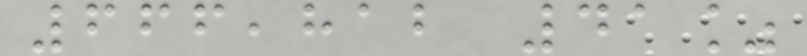666,812 41%
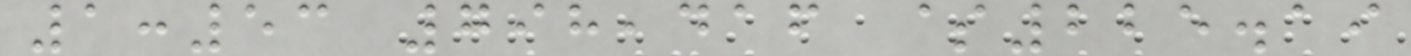1:53 798,416 $225.19
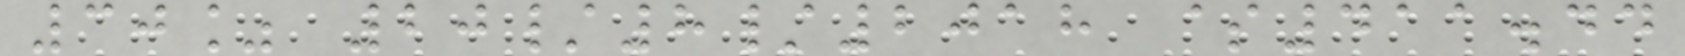30% 20/8/2018 $411.44
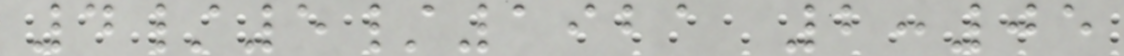4/5/1921 2:05
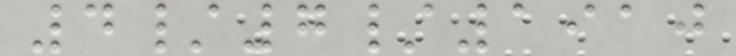4/7/1910
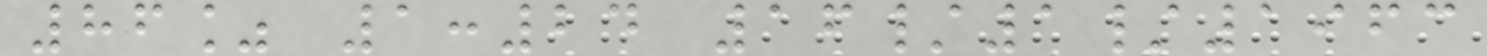86% 1:24 16/1/1963
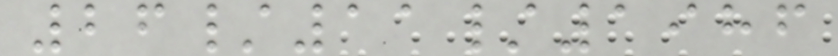26/11/1986
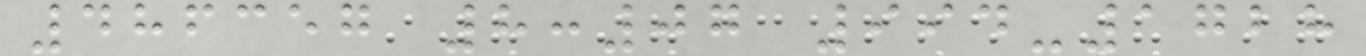486357 8:07 994-1728
